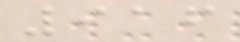916
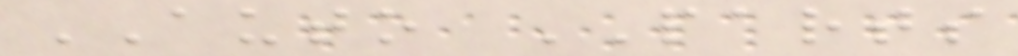AUTO PARTS
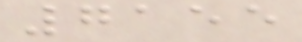7155
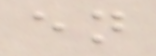en
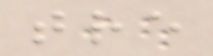tre
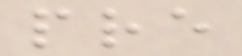pre
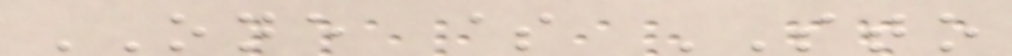ONE $ STO
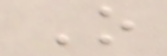O
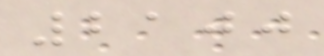2100
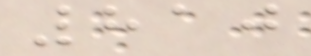810
